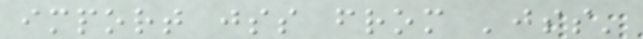import jss from 'jss'
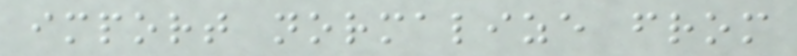import normalize from
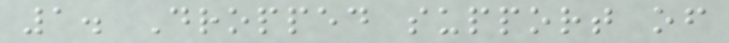1. Dropped support of
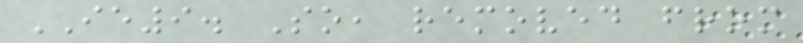IE9. So, removed from
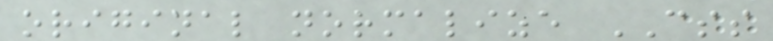original normalize CSS
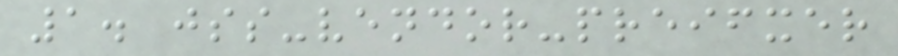1. jss-vendor-preifxer
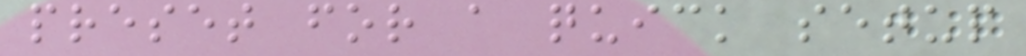preset for a quick setup
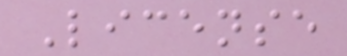License
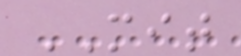MIT
